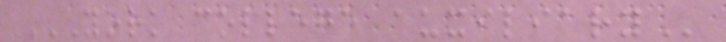YORK COLLEGE AUXILIARY
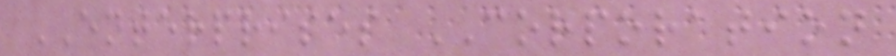ENTERPRISES CORPORATION
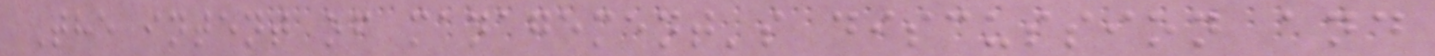The intent of management's discussion and
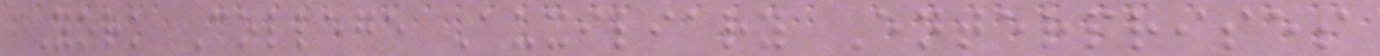York College Auxiliary Enterprises
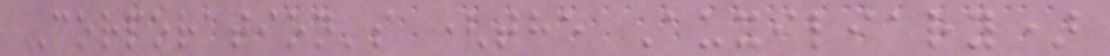Corporation's (the Auxiliary)
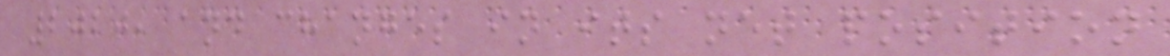2020, and changes in its net position
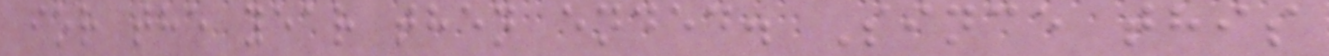for the year then ended. Since this
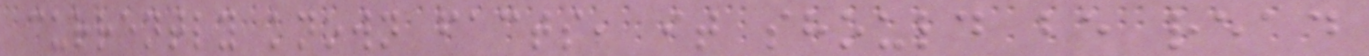currently known facts, it should be read
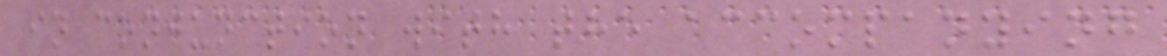in conjunction with the accompanying
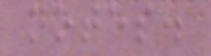notes.
